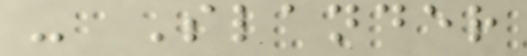- Slander
